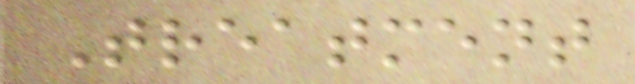Treatment
